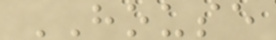HOUSE
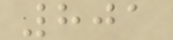801
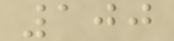100
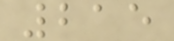215
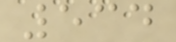534
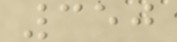350
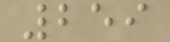259
